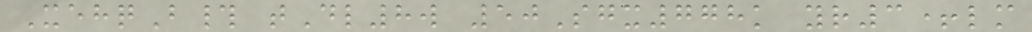XehqB# tDl8w 50Sgx778k yr3+lm
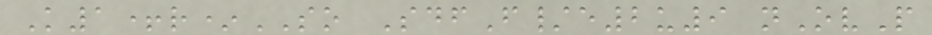K1+r*SO SdfF/e2u9 nOvP
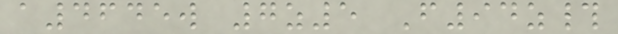a4645w 7z5 F94z#
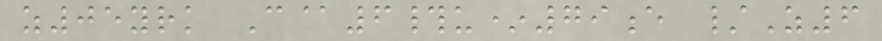z05yrk C@6#u*79e /Z6
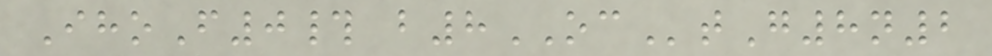IhoF0# b8OCtG8n2
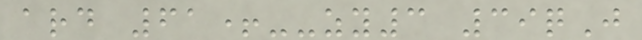ard 61+--zy3 39qJ
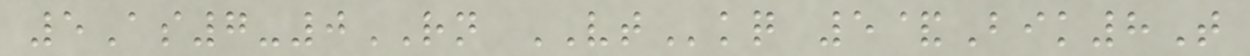5As7-0RN VTkq 5&Bik8T
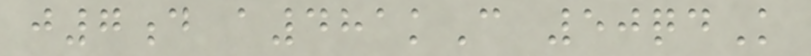j7d a481kC 50qdK
